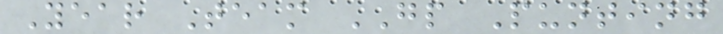Year Team GP Punting
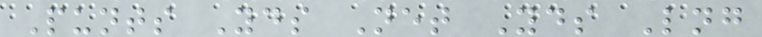Punts Yds Net Yds Lng
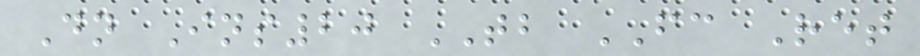Dn Ins20 TB FC Ret
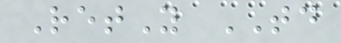RetY TD
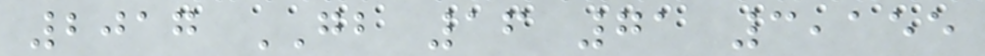2017 GB 16 71 3,155
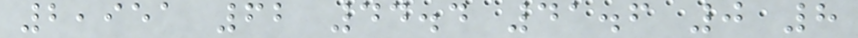2,951 62 44.4 41.6 0 8
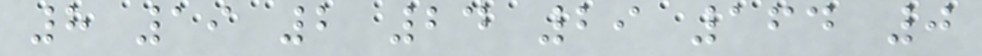8 19 2 24 29 164 0
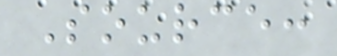Source:
